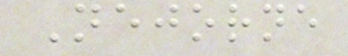Nejorne
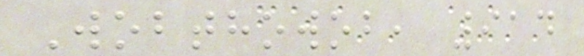Wobthowob, 914
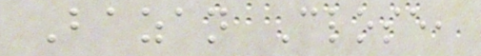Bazan Close,
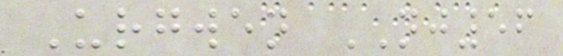Urgwen NJ56
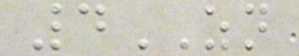4ZN
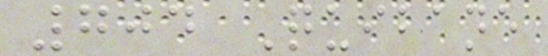704 Quibane
